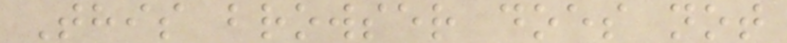This browser does not
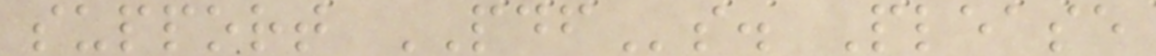support PDFs. Please
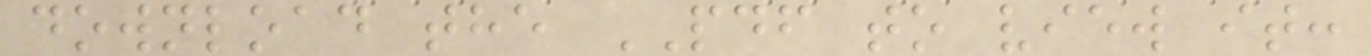download the PDF to view it:
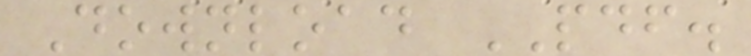Download PDF.
